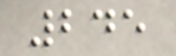245
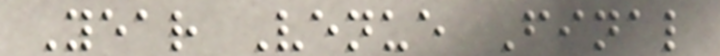Year Venue Final
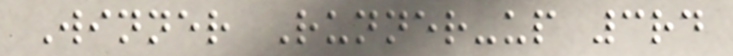Winner Runner-up 3rd
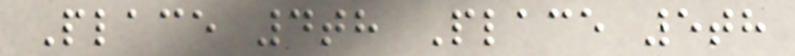Place 4th Place 5th
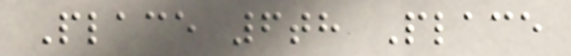Place 6th Place
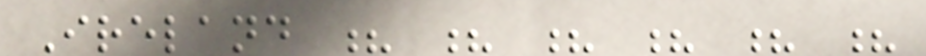Ireland ? ? ? ? ? ?
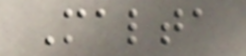Malta
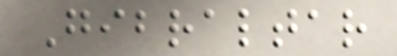Gibraltar
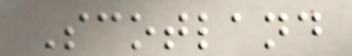Scotland
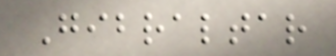Gibraltar
